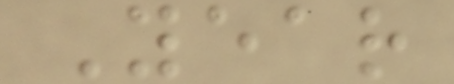Year
